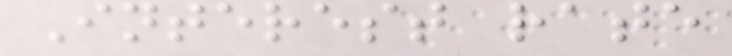Interest rate
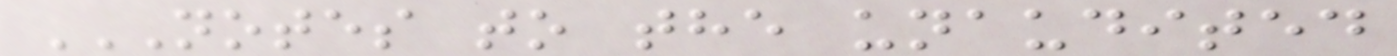NOTES TO THE UNAUDITED
